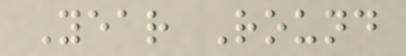Year Round
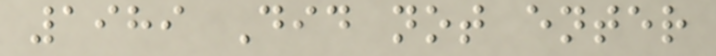1989 Did not enter
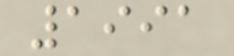1991
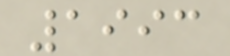1993
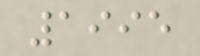1995
